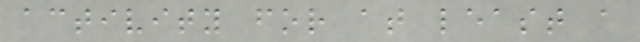activity for at least a
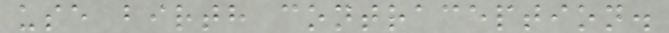use birth contraception.
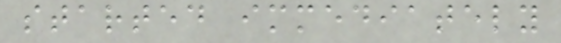started immediately
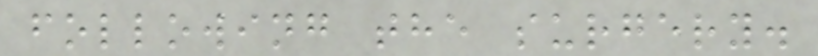following the surgery.
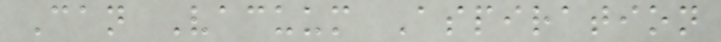Can Vacuum Aspiration
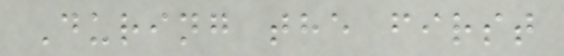During the first
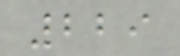229
